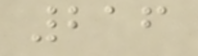216
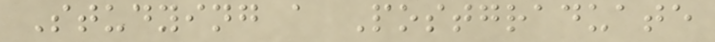Studying a Postgraduate
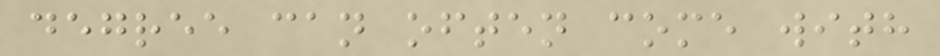degree can often come with
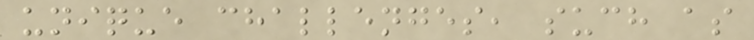unique challenges, such as
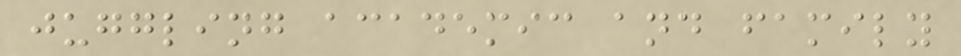juggling academic and family
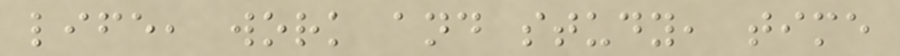life, work and study, time
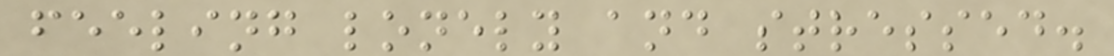feeling lonely and stressed.
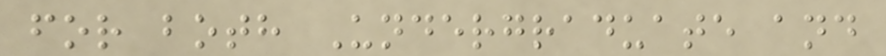for both Undergraduate and
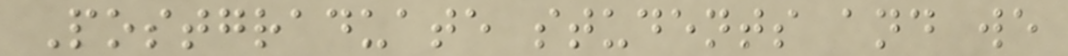Postgraduate students and we
